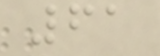61
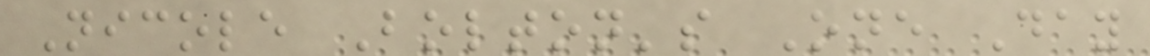Nicole Bolton's One Day
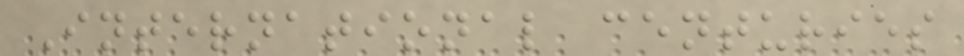International centuries
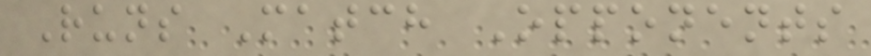Runs Match Opponents
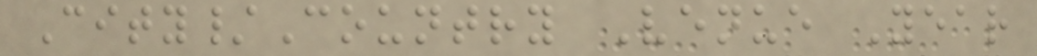City/Country Venue Year
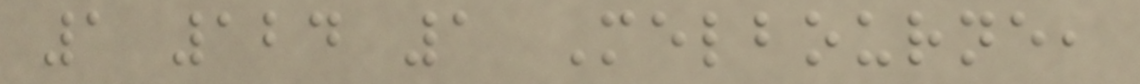1 124 1 Melbourne,
